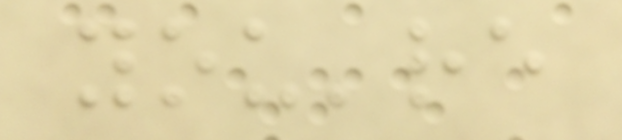you're
